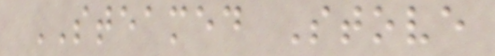STEAMED Stove
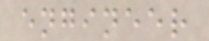engineer
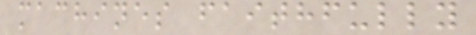machines faithfully
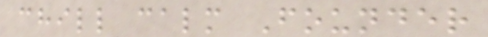chill calm Founder
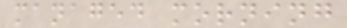managed morning
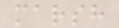marsh
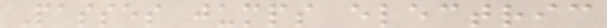Passes jumps electric
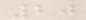20
